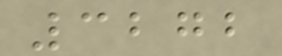3272
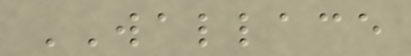WALLACE
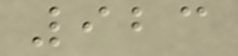923
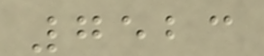7523
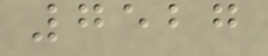7527
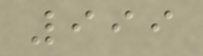999
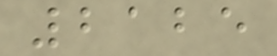2125
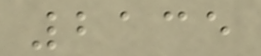2135
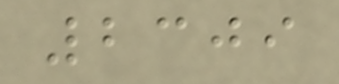2309
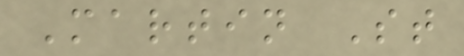Martin St
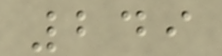249
